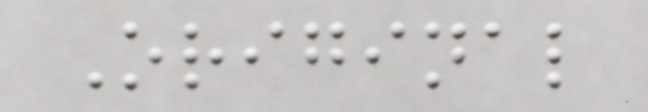Original
